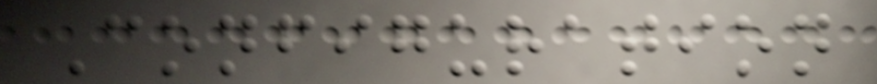Configuration
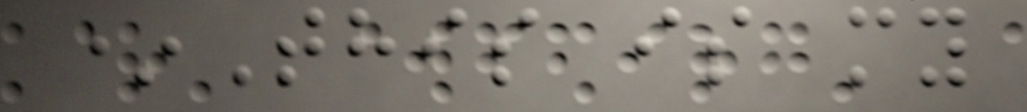*This is my
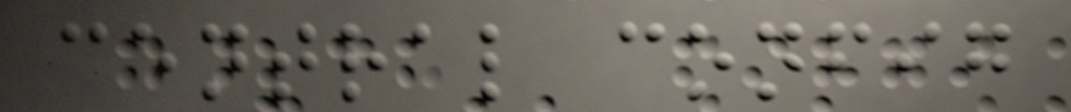central config
